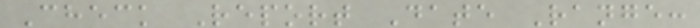Check Report Date Range:
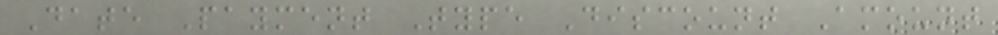Date Payment Type Discount Amount
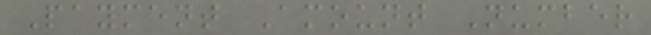Payment Amount Number
